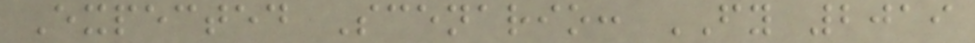Expected Scenario: FY 2019
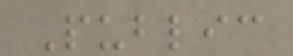Public
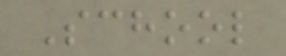School
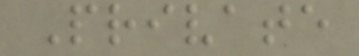Private
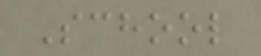School
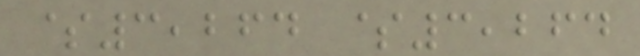$3,264 $3,264
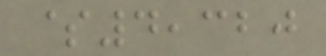$4,320
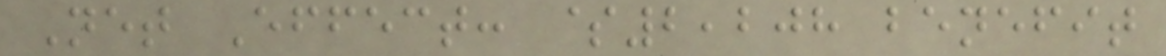Net Effect: $2,208 benefit
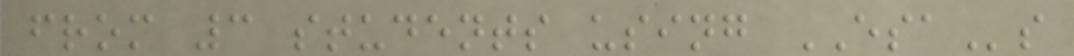from 3 students using ESAs
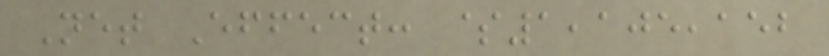Net Effect: $1,105,152
